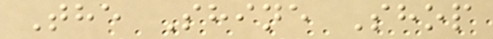The Shine Shop
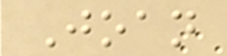Joan
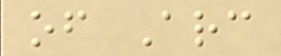of Arc
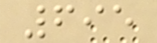695
